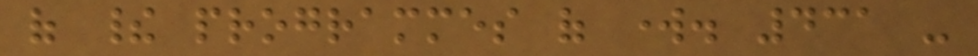of their programmes of work. 431 -
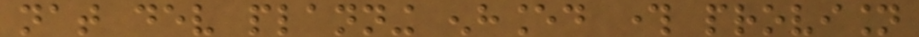nat dev planning enhanced through provision
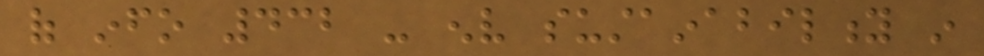of info 432 - env sustainability in
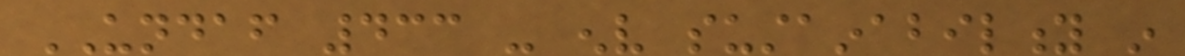UNDAF 433 - env sustainability in
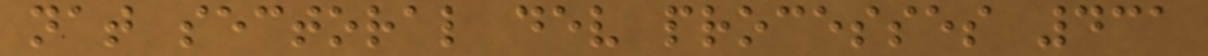nat sectoral dev processes 431
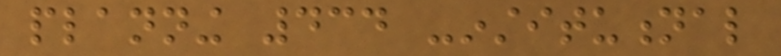planning 434 -institutional
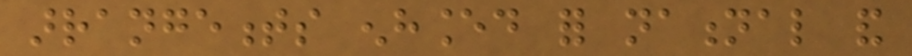arrangements enhanced for national and
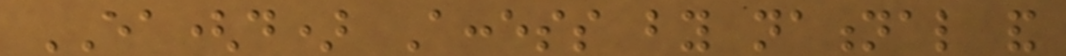EA(d) Access by national and
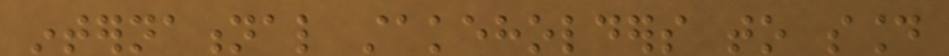international stakeholders to sound
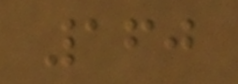160
